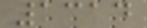1314
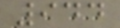944
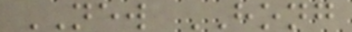NEW HONG
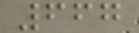667
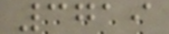3719
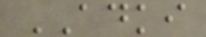ADKI
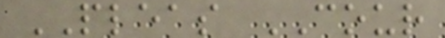PLEAS COUR
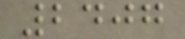2407
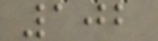102
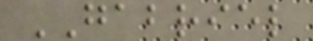GABRIEL
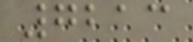7213
